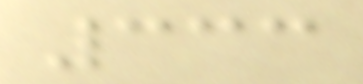333
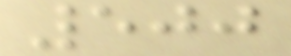500
